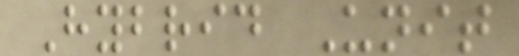Hybrid Unit
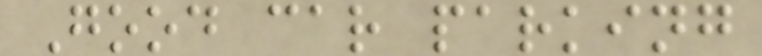Good car parking
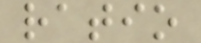ratio
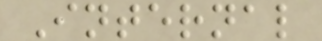Internal
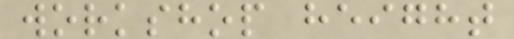workshop height
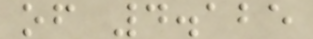of 4.125
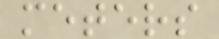meters
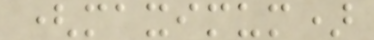(maximum)
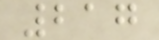217
